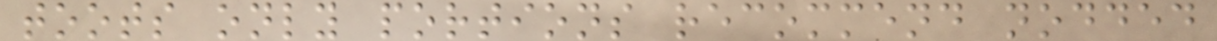toots only portions recommend nodded
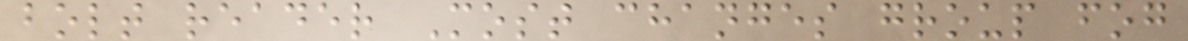bolt reader Most changes group fog
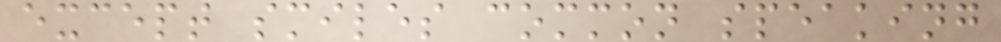except smiles common speaking
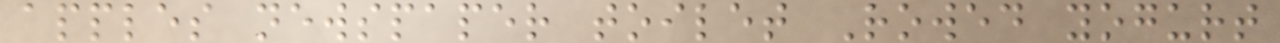apples newspaper toilet Rowed yogurt
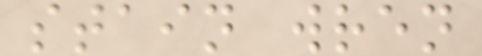stain wren
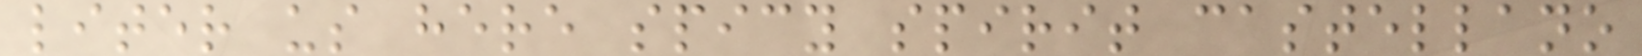liter us here spicy spirit castellano
